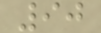90
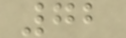72
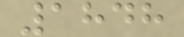1848
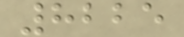8225
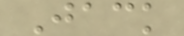Jack
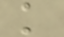k
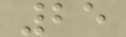25
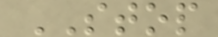STOP
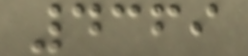4369
